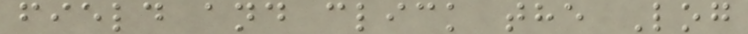field and click the Log
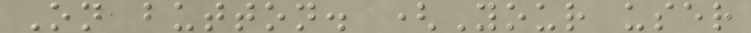On button. (Your user
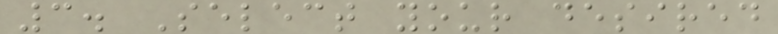3. Select your desired
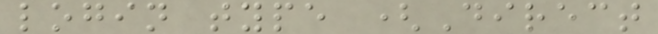login type (Direct
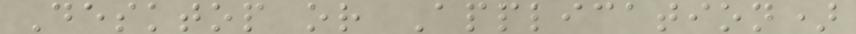Desktop or Application)
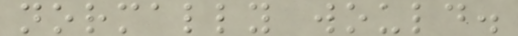normally would.
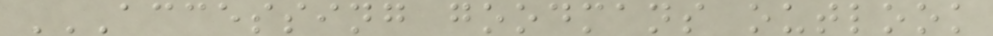ACCESSING GOODMANS OUTLOOK
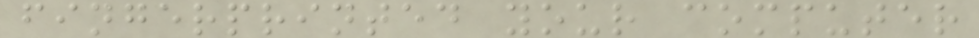fingerprinted your computer
